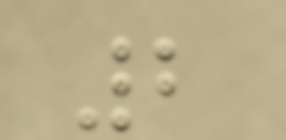2
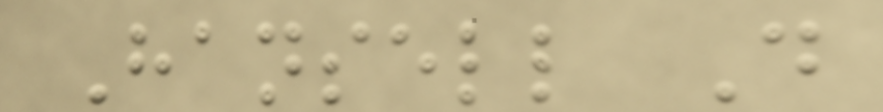Hansell D
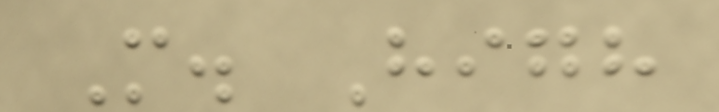M. High
